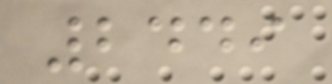2449
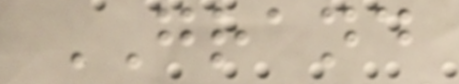GRAND
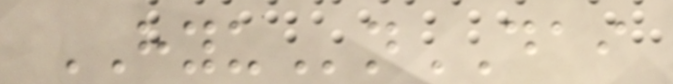HYUnDAI
